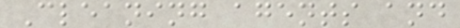Cleaning agents and
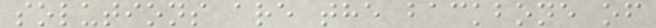solutions are the backbone of
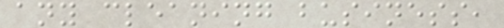any cleaning business,
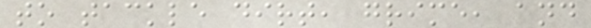to tackle dirt, grime, and
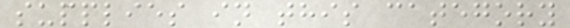supplies in this category
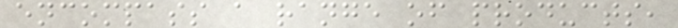encompass a range of products,
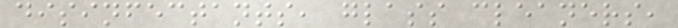disinfectants, glass cleaners,
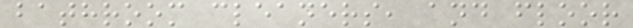bathroom cleaners, and floor
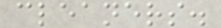cleaners.
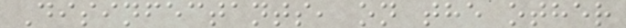Disinfectants, on the other
